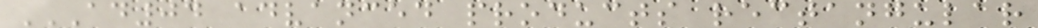AD04 ADVANCED PRODUCTS RECTANGULAR
